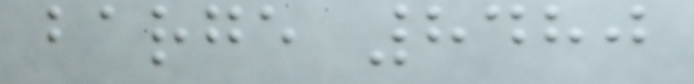barge 8480
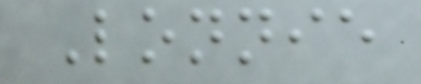Lonnie
